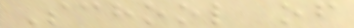School of
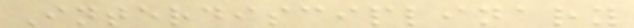Interdisciplinary
